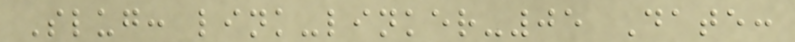Slug: link-linker-05 Date:
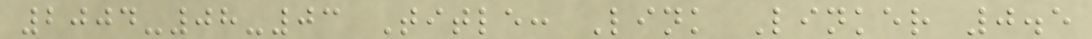2004-08-03 Title: Link Linker 0.5
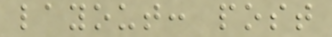layout: post
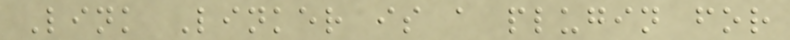Link Linker is a plugin for
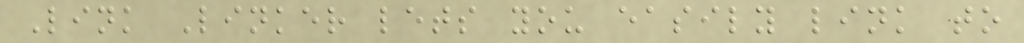Link Linker lets you easily link to
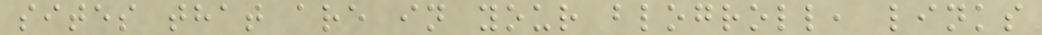sites that are in your blogroll, links
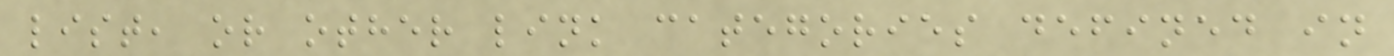list, or other link categories defined in
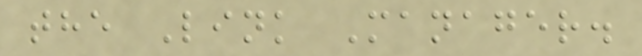the Link Manager.
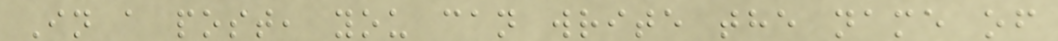In a post, you can write the name of
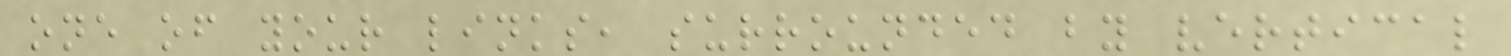one of your links, surrounded by vertical
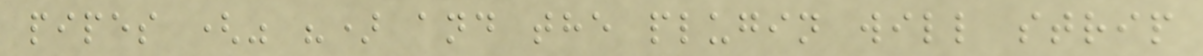pipes (" ") and the plugin will strip
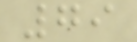79
